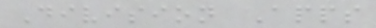Division Apps
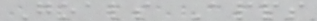Goals Apps
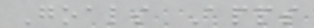Goals Apps
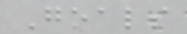Goals
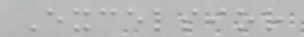Excelsior
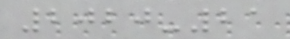2020-21
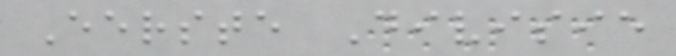Eerste Divisie
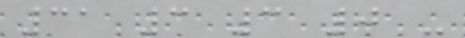31 3 3 0 -
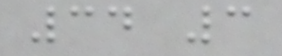34 3
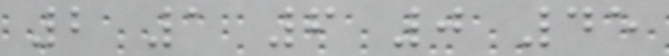2 1 6 0 45
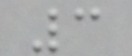3
